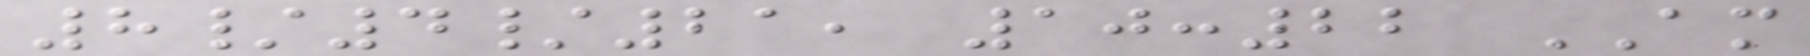8/4/21, 10:22 AM
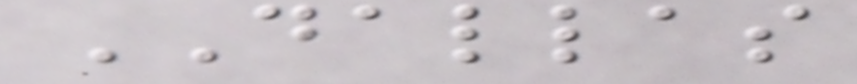DALLAS
